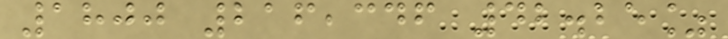1800 216,346 42.25%
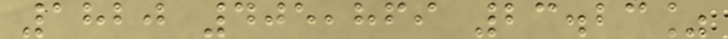1820 405,869 23.23%
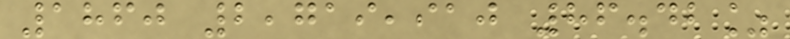1860 2,719,910 86.42%
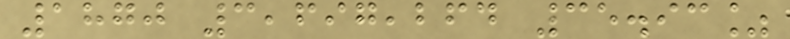1870 3,697,264 35.93%
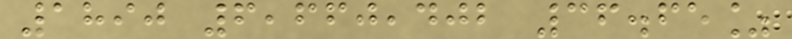1890 6,660,402 36.65%
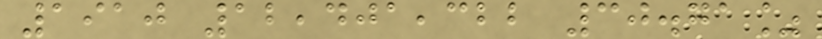1910 12,401,322 30.71%
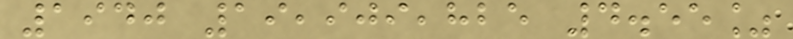1940 19,909,825 4.55%
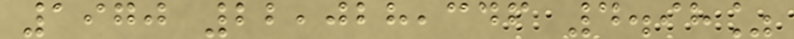1970 22,028,346 4.98%
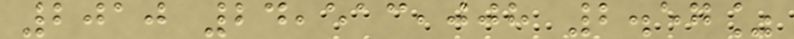2010 24,513,008 2.57%
